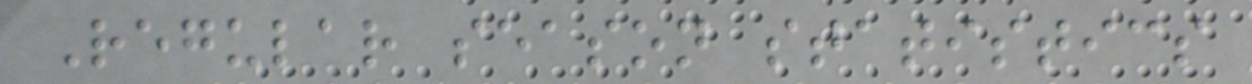Regular season statistics
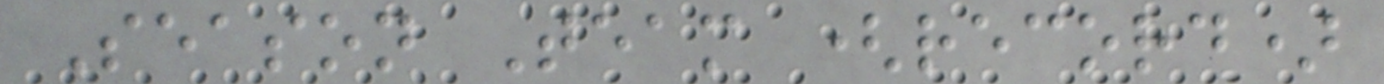Season Team (record)
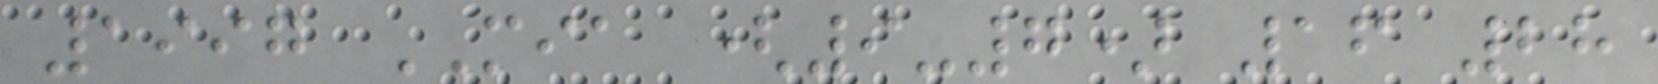1997 MIA (9-7) 16 28
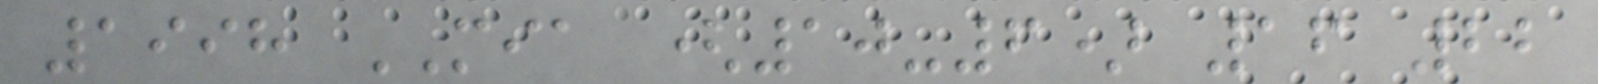1998 MIA (10-6) 16 22
